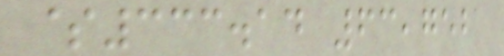$333.14 63,752
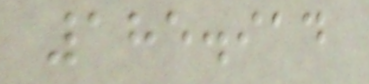185.914
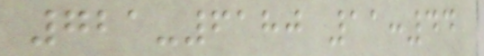721-6180 11:44
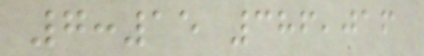7:15 386,016
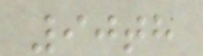90th
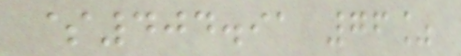$404.91 76%
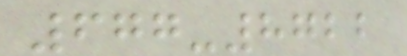677-8722
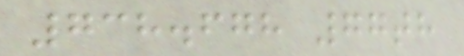738.678 77th
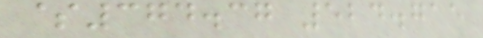$374.37 524.715
